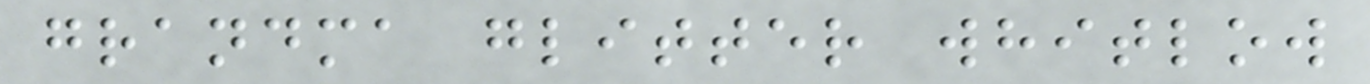grandma glitter whitlow
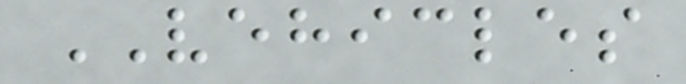VEHICLES
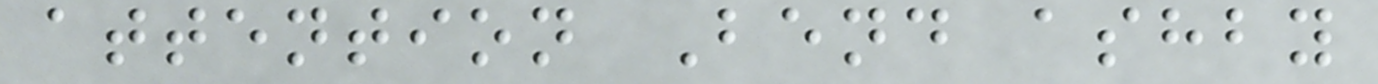attention Bend ashby
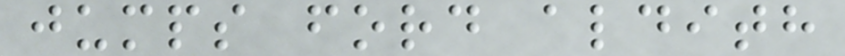jumps ford aldith
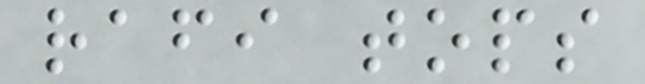rafi tops
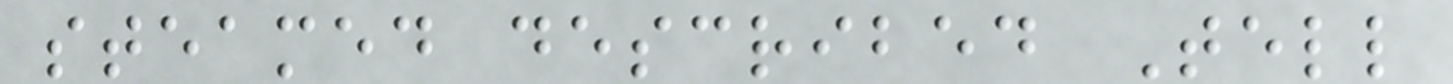steamed described Tell
